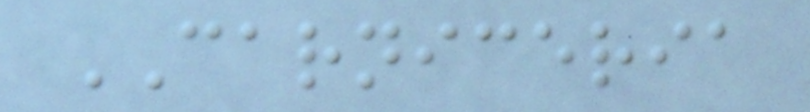CARNICERIA
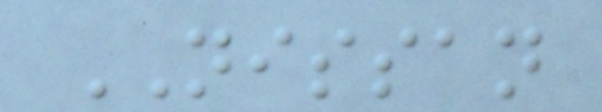NISSAN
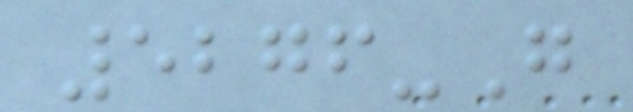5276-G
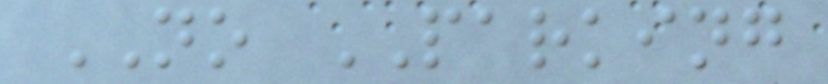NO PARKING
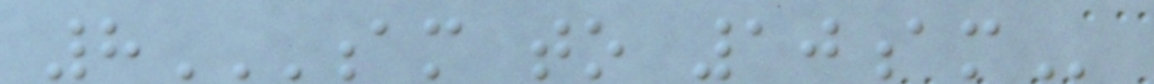8AM TO 10AM
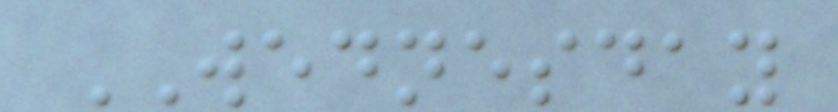WEDNESDAY
